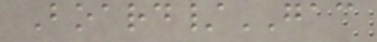Board/GAC
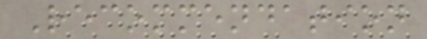Recommendation
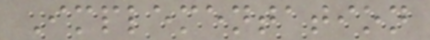Implementation
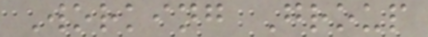Working Group
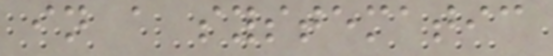in a systematic
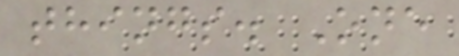things. One
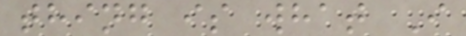thing is what I
